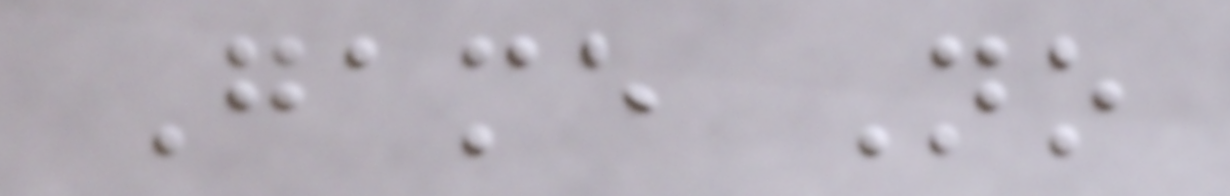Game No
